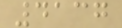4137
